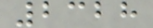2328
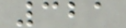321
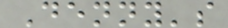Denny's
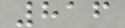816
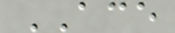ACE
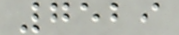7529
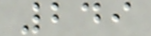249
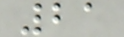21
